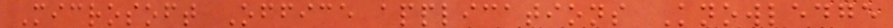Microsoft Office applications Knowledge
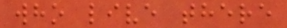who live there
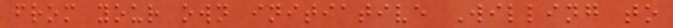from your own initiative Willing to
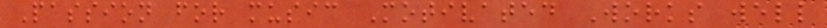Passion for music Motivated Works well
